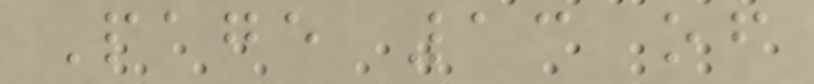Page 13 of
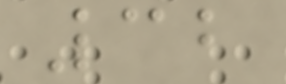32
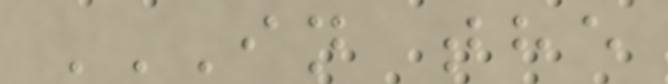IN THE
